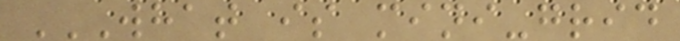WHAT IS MINI-GRID
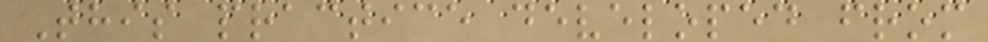This practice developed from
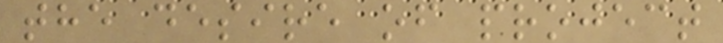the desire of project
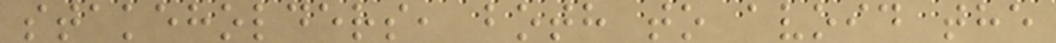stakeholders, both to avoid the
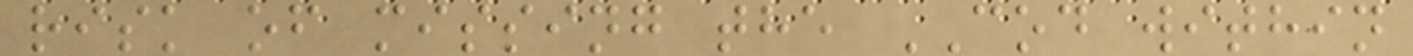risk of missing the COD within
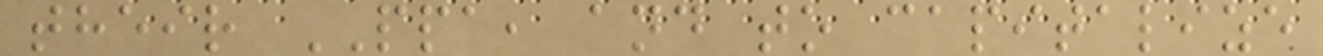their PPA, and to capitalize
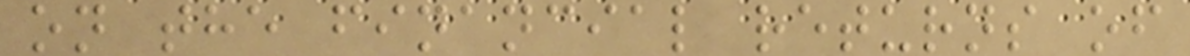on the financial returns of
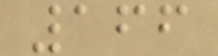166
